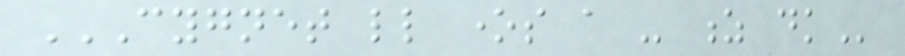CYGNET LITTLE ONES A - Z DK
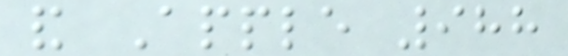and Apple 988
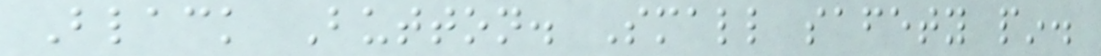Black Button. Small safety pin.
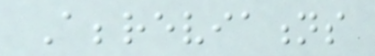Abbreviations
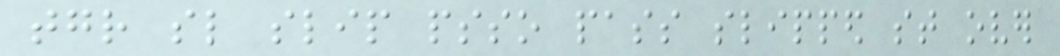together sl slip psso pass slipped st over
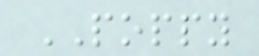POPPY
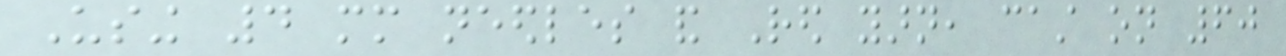Using 4 mm needles and Red yarn, cast on 60
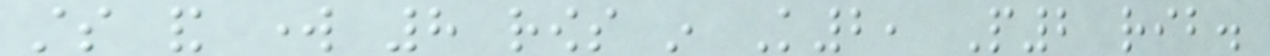sts and work 8 rows in K2, P2 rib.
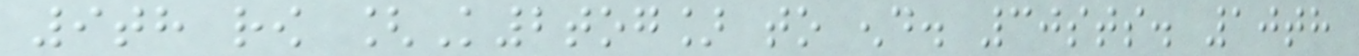9th row [K2tog] to end. 30sts. 10th
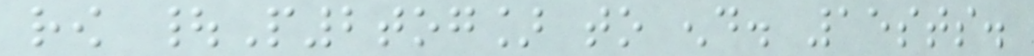row |P2tog] to end. 15sts.
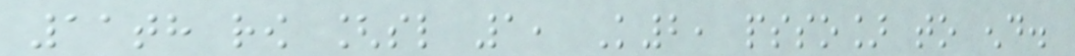11th row [sl 1, K2, psso] to end.
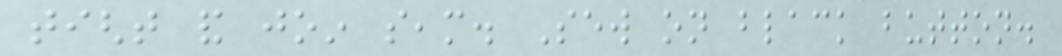tight and join seam. Sew on black button.
